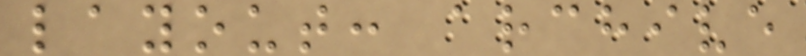layout: archive
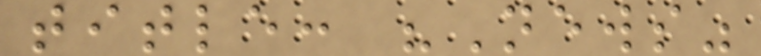title: "News"
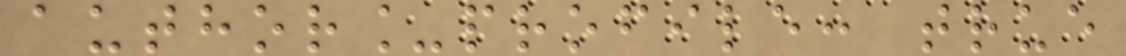author_profile: true
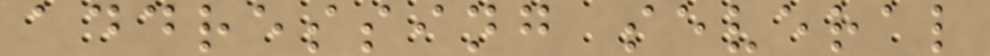addressing several
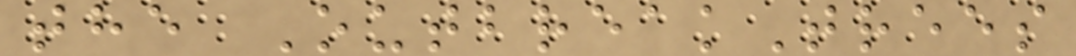the OutbreakTrees
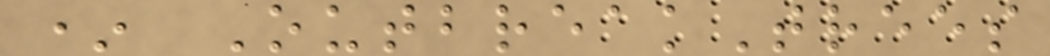* OutbreakTrees
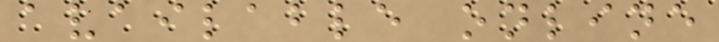available online
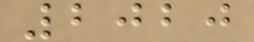2020
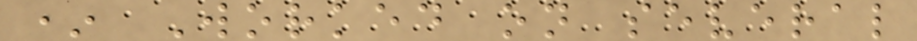* Worked on several
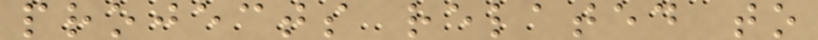projects related to
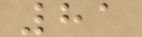81
